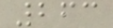263
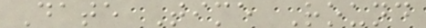Date Time Round
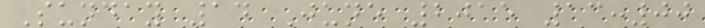Sunday 14 June 2015 13:00
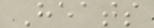Heats
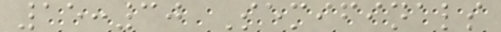15:30 Semifinals
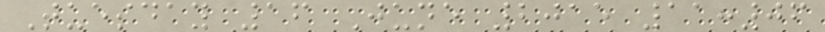Tuesday 16 June 2015 11:06
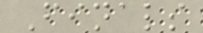Finals
